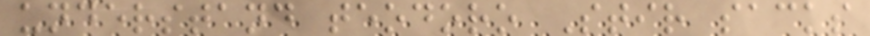understand teodoro Stir sacks
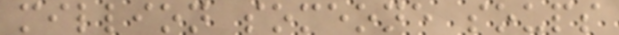million someone soups
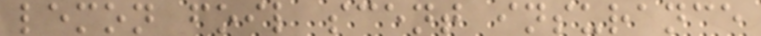lemon foil scent insurance
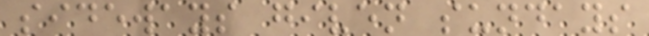sideways given sundays
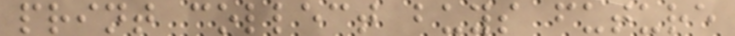print collect buys future
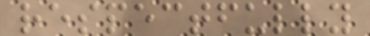respectfully
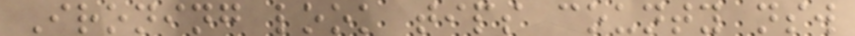Ironing look tips county nsw
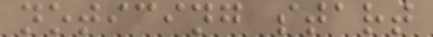noticing start
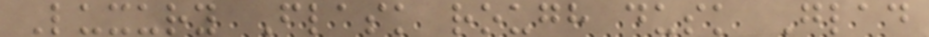Luxury Flask rough dusk Glad
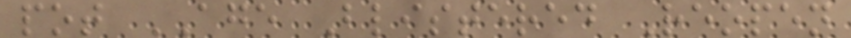pot AGE Blistered Reopen
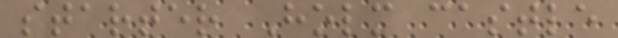starter Holm castle
